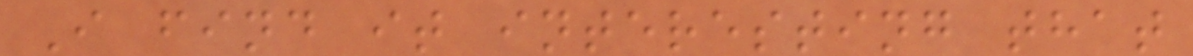I find it interesting that
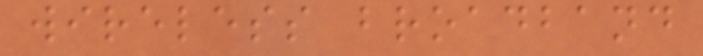wireless broadband
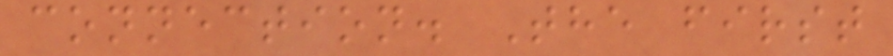connection. The first
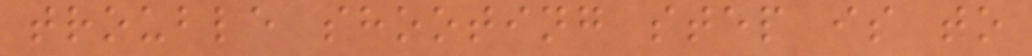trouble shooting step is to
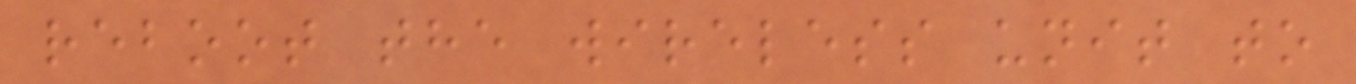reboot the wireless unit to
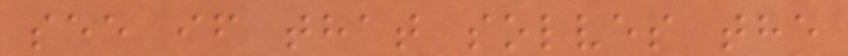see if that solves the
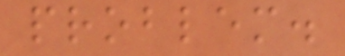problem.
